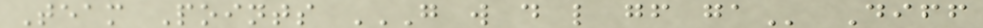Team Points G W D L GF GA Diff
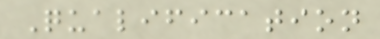Qualification
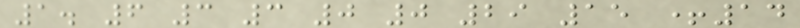1. 6 3 3 0 0 29 15 +14
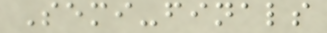Semi-finals
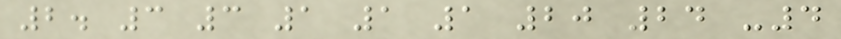2. 3 3 1 1 1 20 24 -4
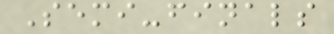Semi-finals
